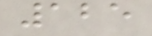125
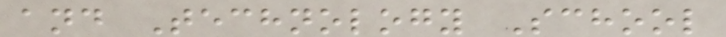and Technology School
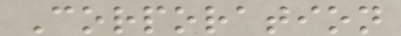Corporation
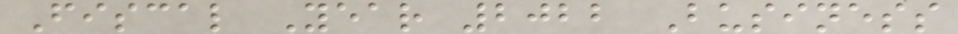Fiscal Year 2022 Business
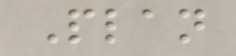Plan
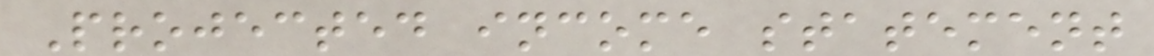Projected income statement
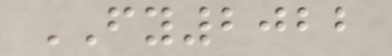FY2022
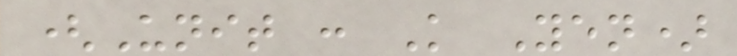(Unit : K Yen)
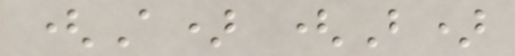(A) (B)
